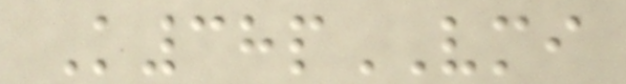K38pVMI
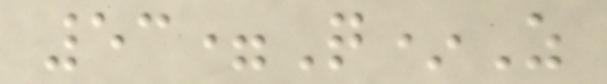53=Q*Z
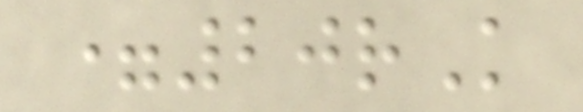=20rK
